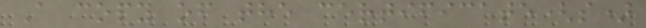A copy of the certificate(s)
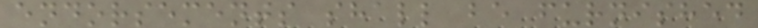endorsements shall be furnished
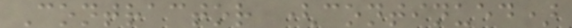Contractor (continued)
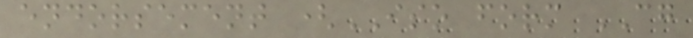endorsement (ISO form CG
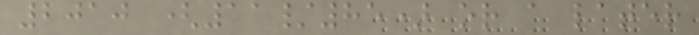2010 (11/85) or a later
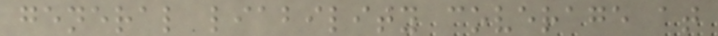general liability coverage at
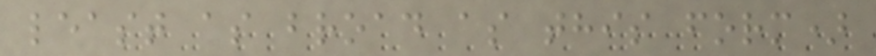least as broad as this form)
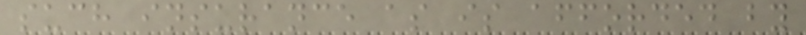such insurance as is afforded by
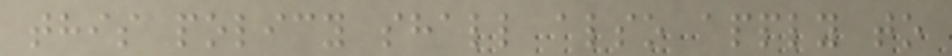this policy shall also apply to
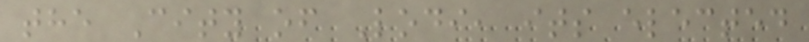the City of Lodi, its elected
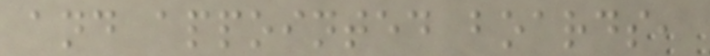and appointed boards,
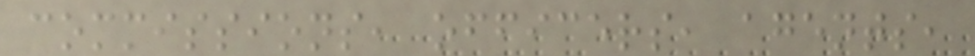commissions, officers, agents,
